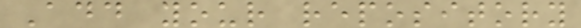Add your repository
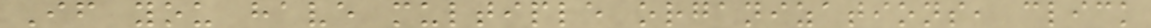If you have multiple organizations, click
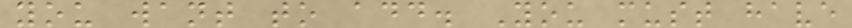you want to add. You must have
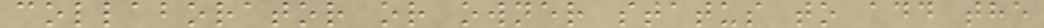collaborator or owner status to add the
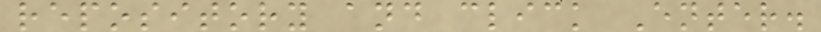repository and click Enter.
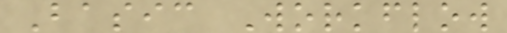Basic Workflow
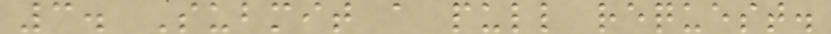3. Submit a pull request.
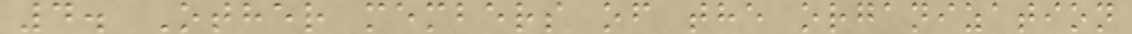4. Other members of the organization
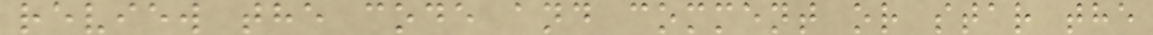review the code and comment or star the
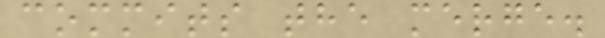commits the merge.
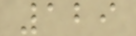129
